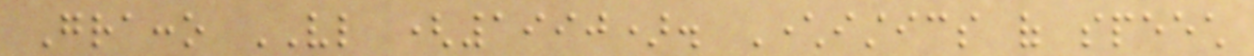Gracco VL (1990). Characteristics of speech
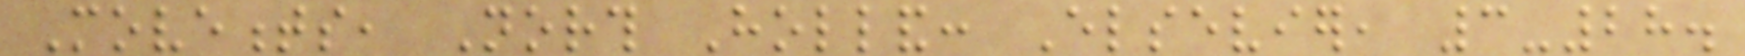Movements, North Holland: Elsevier, 3-28.
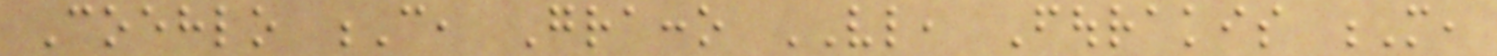Coehlo C, Gracco VL, Fourakis M,
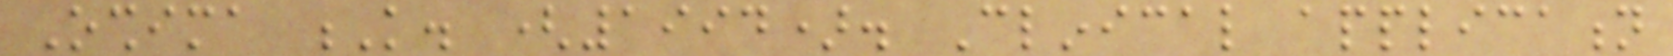Oshima K. (1994). Clinical application
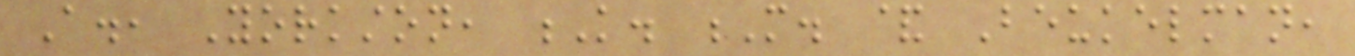A., Yorkston, K. M. & Beukelman,
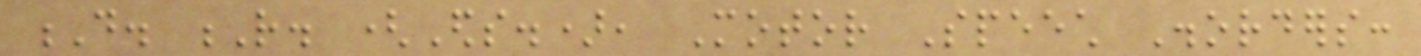D. R. (Eds.), Motor Speech Disorders:
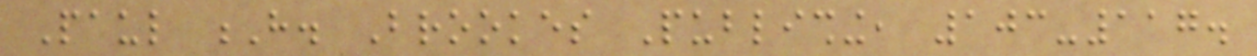Paul H. Brookes Publishing, 103-117.
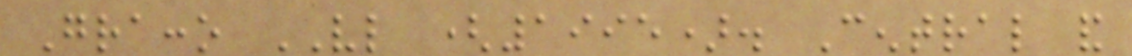Gracco VL (1995). Central and
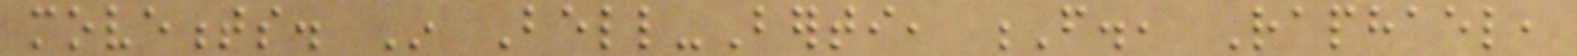movements. In Bell-Berti, F., Raphael,
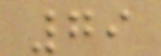79
